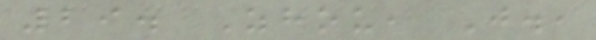29. Zhou, J.,
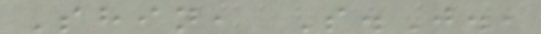Shin, S.J.,
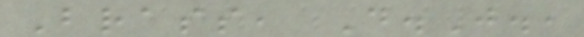Brass, D.J.,
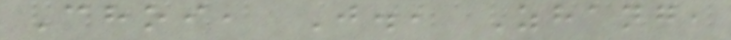Choi, J., Zhang,
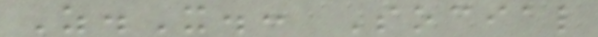Z.X.: Social
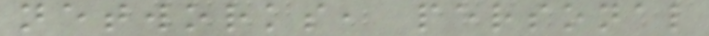networks, personal
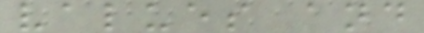values and
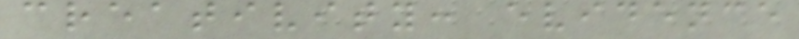creativity: evidence
